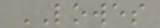LOWES
